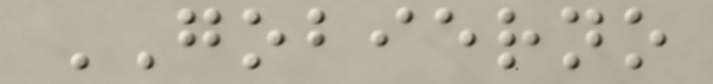GOBIERNO
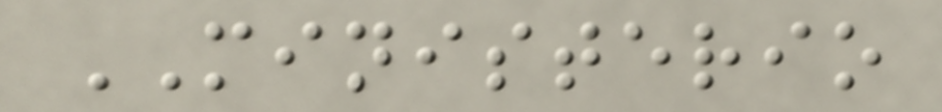MINISTERIO
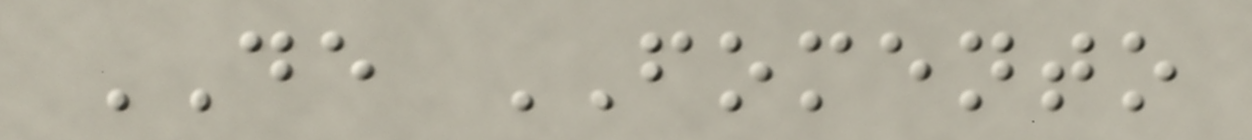DE FOMENTO
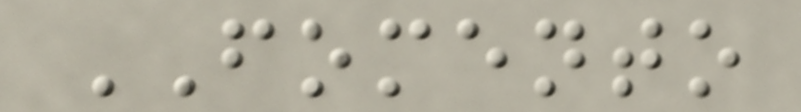FOMENTO
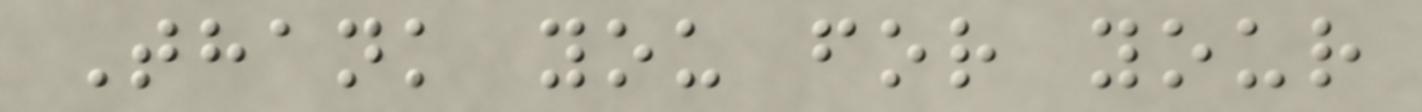Thank you for your
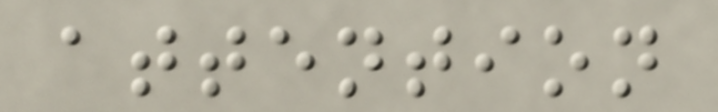attention
